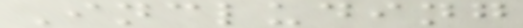Including
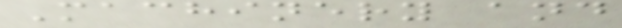Machinery and
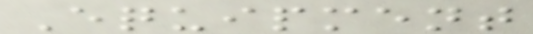Equipment
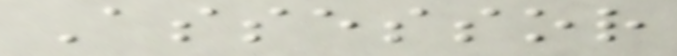Assessor
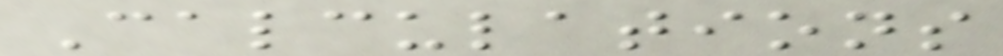Calculations
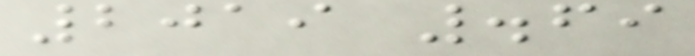2019 .69
